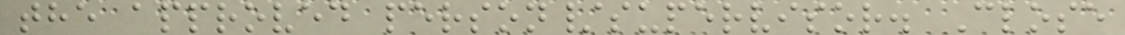the approved person/supervisor. Close
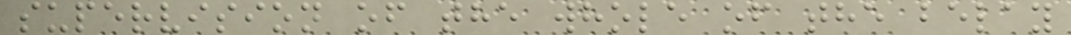supervision of the whole of the belay
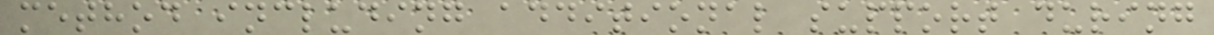method including additional support during
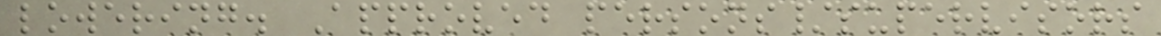lowering. Approved persons/supervisors
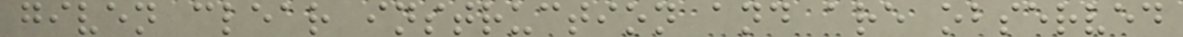given clear instruction and are observed
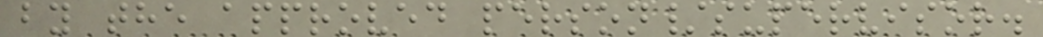by the approved person/supervisor.
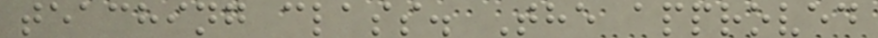teaching class. The approved
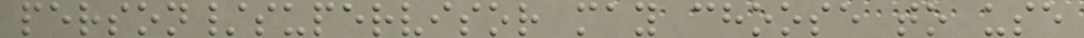person/supervisor may choose to use
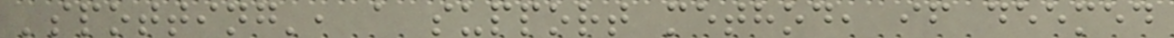'spotting', a support method, if deemed
